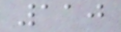110
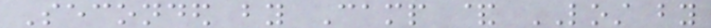Seconded by Camp & LOST by
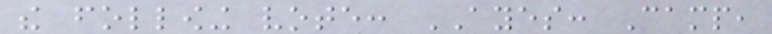the following vote: AYES: Camp,
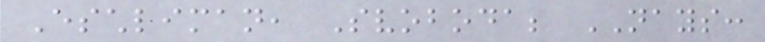Eschliman, Svoboda; NAYS:
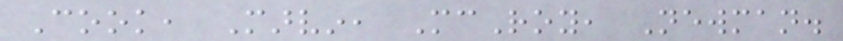Cook, Marvin, McRoy, Newman.
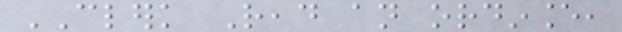CLERK Read an ordinance,
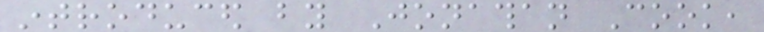introduced by Jonathan Cook,
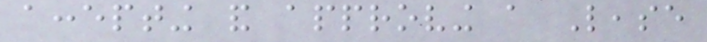accepting and approving a Lease
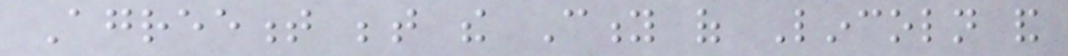Agreement between the City of Lincoln and
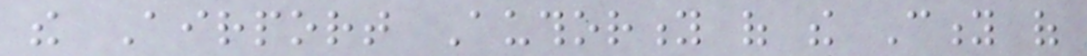the Airport Authority of the City of
